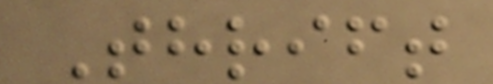Thrift
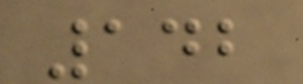142
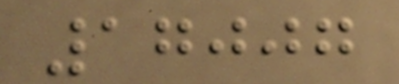17007
